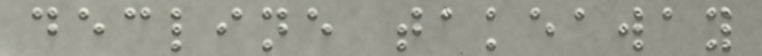decline takeaway
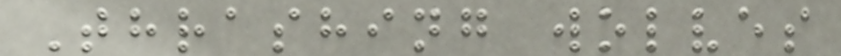Thrashing wolves
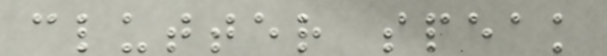clutter speak
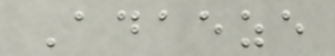Adaeze
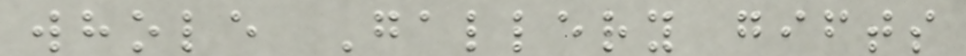whole Gallery gifts
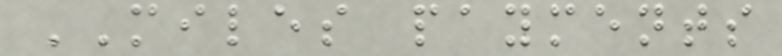MILES payments
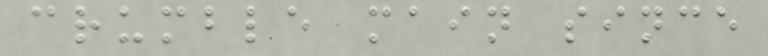crumble main since
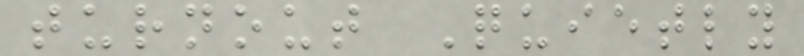turnout Quietly
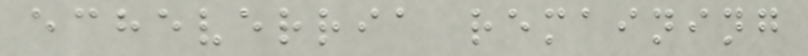echeverria remaining
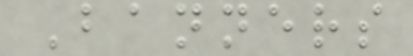Banners
